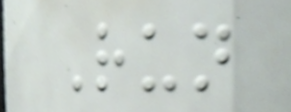Run
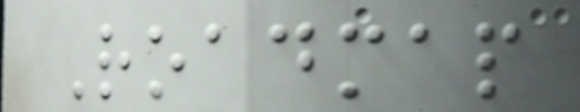Roadmap
